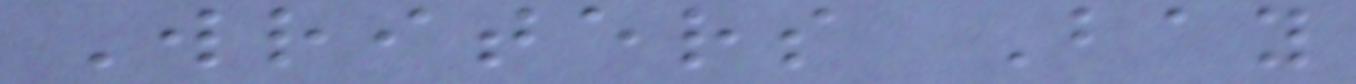Writers Bay
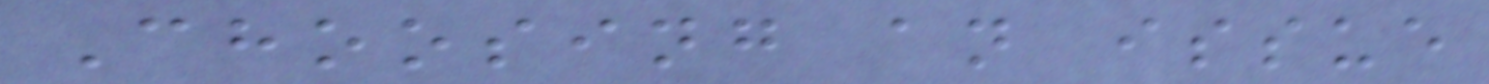Choosing an issue
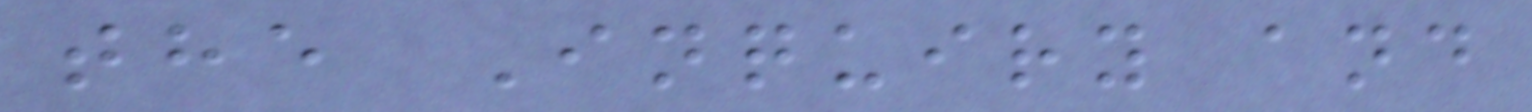the Inquiry and
